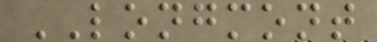LONGMONT
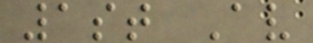1st Av
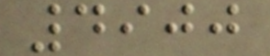4900
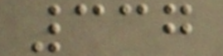337
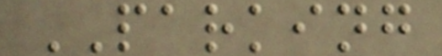PARKING
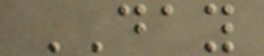DAY
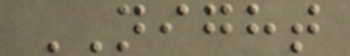NIGHT
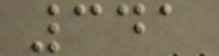341
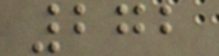272
